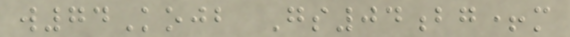w74Kojb Gs04bg+m
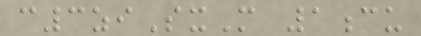c3ziSxM 1cu
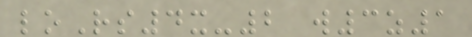loRs4x-2 w3z1
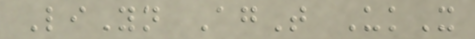LiYn AgT UkX
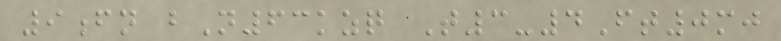9fn bN63kzq T3-4Ft0mj
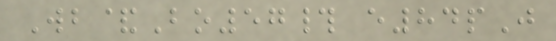Wb&Bo57# e84pJ
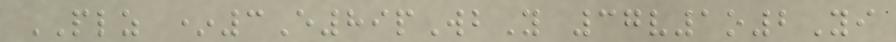PLZ *3E89pWbY 37v1o2Yi
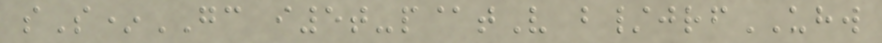sS*GC i5t-p@tV b/jrfUHW
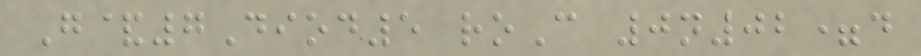G&7Diod5 roC 0n02=d
